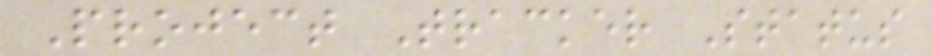Project Tracker Status
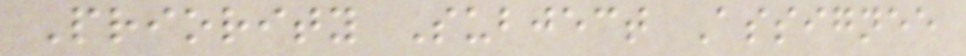Priority Subject Assignee
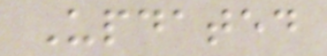Updated
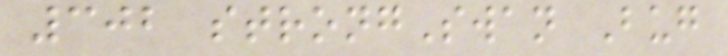302 strongSwan Bug
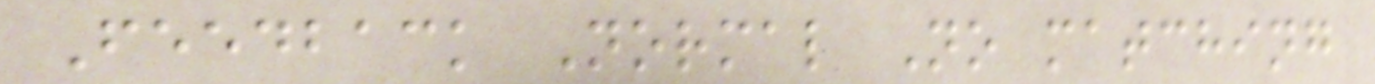Feedback Normal No matching
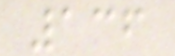136
